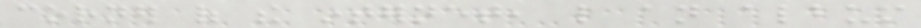corner of the internet, like an album
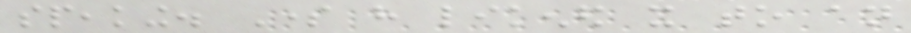speaking. Some have likened it to an
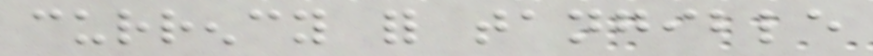currency for tangible
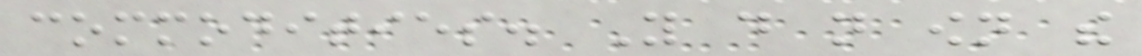commodities. You do not own the
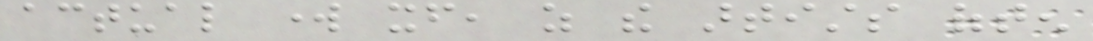actual work itself, as the artists often
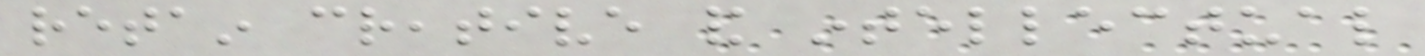retain creative and intellectual
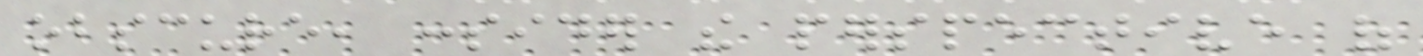obscure, consider the perspective of
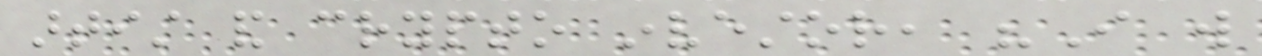artist and crypto investor, "I will
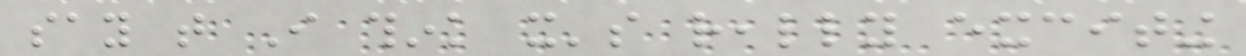say that I think it's really exciting
